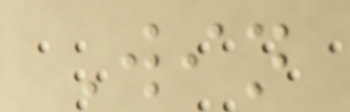Win
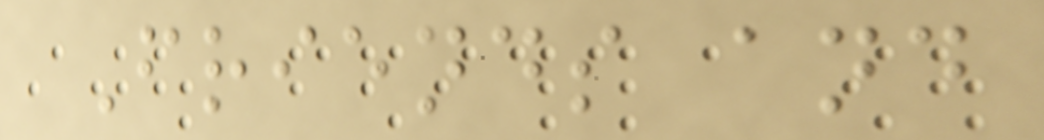Friends and
